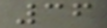36
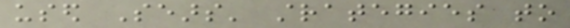used Sears' strategies to
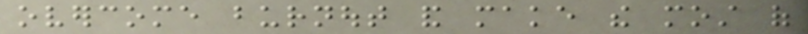overcome burnout and make the most of
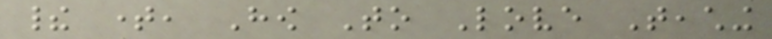their time, How To Love Teaching
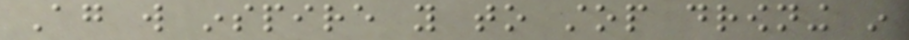Again will inspire you to stop drowning in
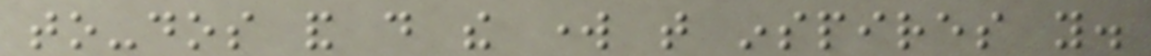to-dos and do the work that inspires you.
